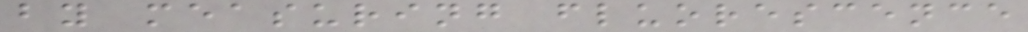by measuring fluorescence
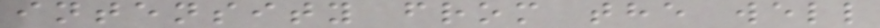intensity from the well
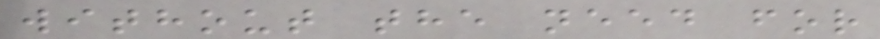without the need for
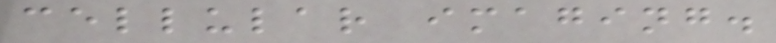cellular imaging.
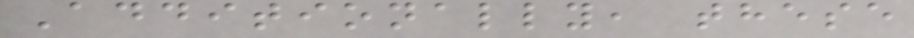Additionally, these
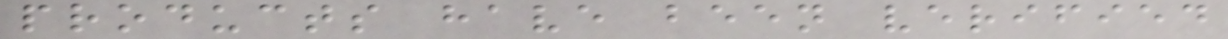products have been verified
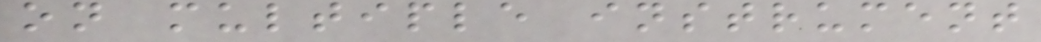on multiple instrument
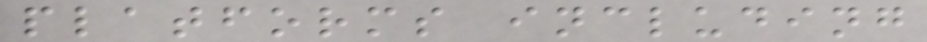platforms including
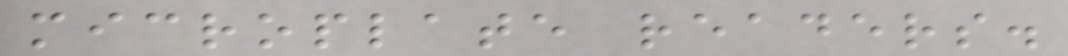microplate readers.
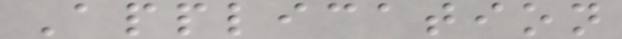Application
